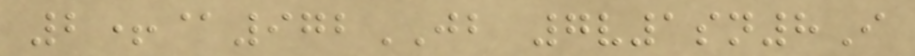2+@972JB 7v1sn8I
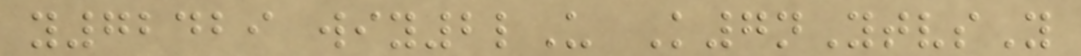y72429 wiy2lU K7nYtvsY
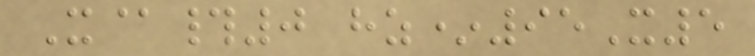X@#0 hz*95X5
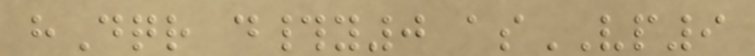hDqr d#y0 asVP9
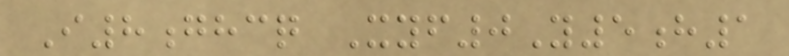I8ghcq Xyf0Y5h1
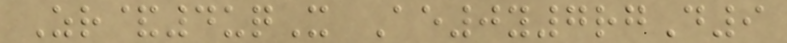Zr&4uqX Ae0y7rgD9
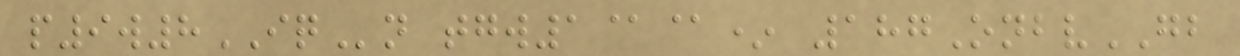p9w8IQn tgw1@@* 187OnbvGB
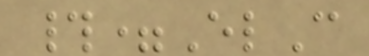#=ElC
